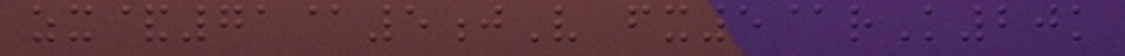zx&71@5jV fx5@rK20k
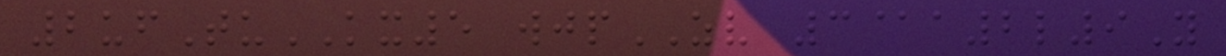2ufTuKX5 wjpZV 3@a2l9Y
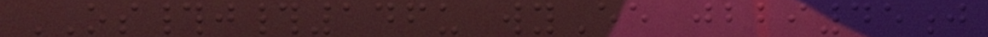OS#j#146u wyEe jbbi45j
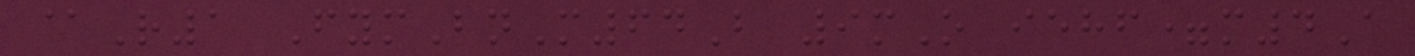@R1 FymBnM64B 9mO iehf=m4A
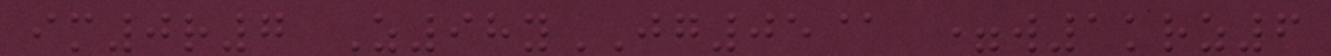im0r7 Z98yJG05@ =w1krz6
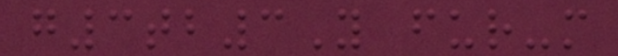g3tb3Y fur-m
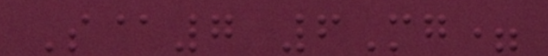S@7 6Mg=
